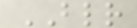BLR
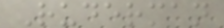Ruderman
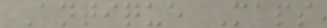Antique Maps
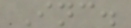Inc.
